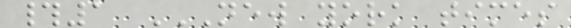#1 NEW YORK TIMES
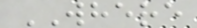WHERE
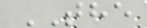THE
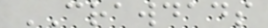CRAWDADS
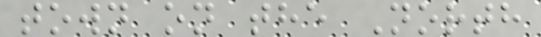town on the North
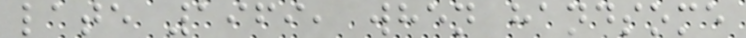late 1969, when handsome
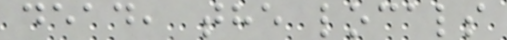dead, the locals
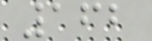162
